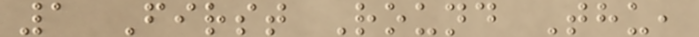1 First Round Thu,
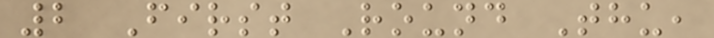2 First Round Thu,
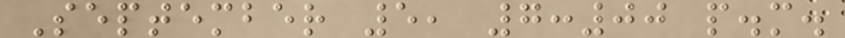September 5, 7:00 p.m.
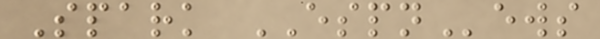Spark ESPNews
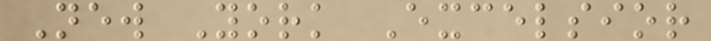New York Excelsior
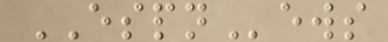ESPNews
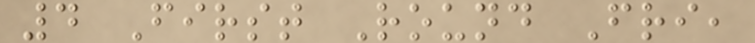4 First Round Fri,
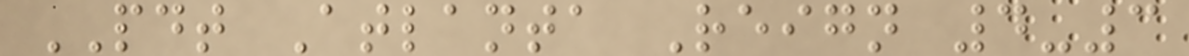PDT Atlanta Reign 4-3
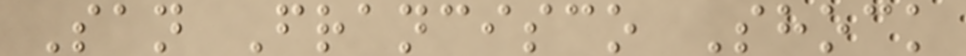San Francisco Shock
